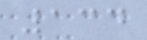134
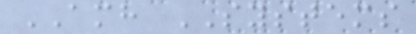AMH SYSTEMS
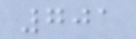701
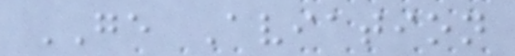GE Aviation
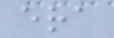era
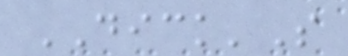DICK'S
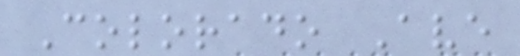Colorado Ave
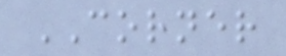CORNER
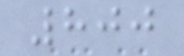800
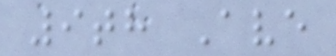9th Ave
